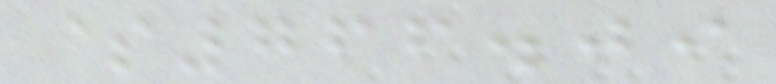$766.09
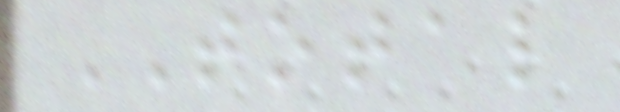TOTAL
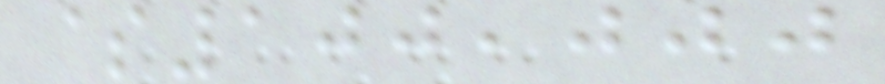$100,000
